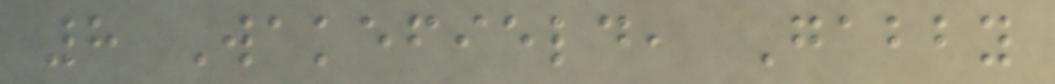8 Wakefield, Gabby
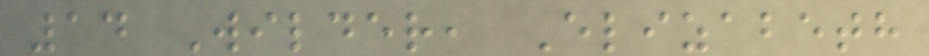14 Wilder, Elizabeth
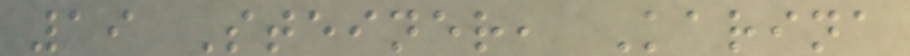19 Steiner, Karina
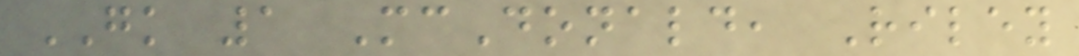GK 1 McDonald, Riley
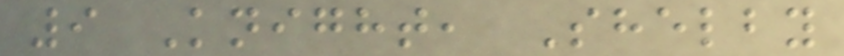9 Knight, Shelby
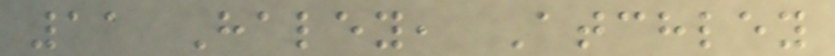11 Haley, Atchley
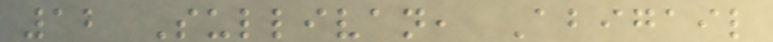12 Sullivan, Abigail
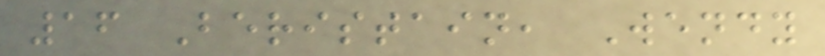16 Beristain, Wendy
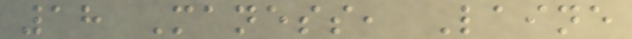18 Maness, Laine
